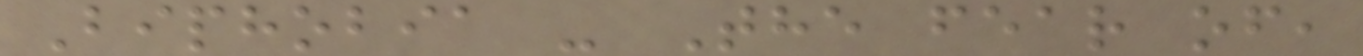Biphobia - The fear of,
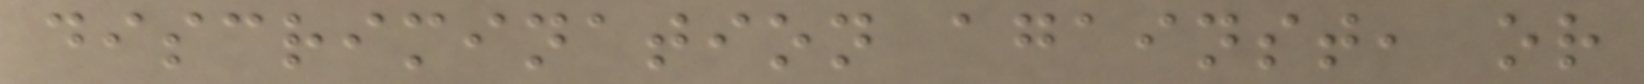discrimination against, or
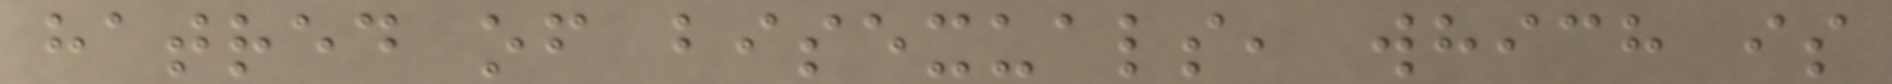hatred of bisexuals, which is
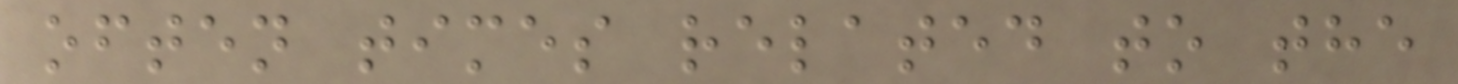often times related to the
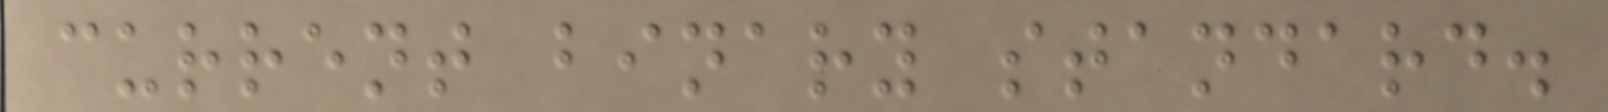current binary standard.
